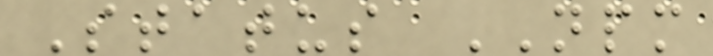Status NPM
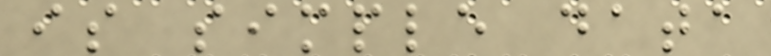is simple data
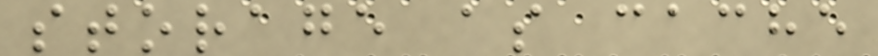storage as cache
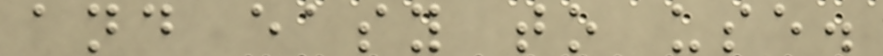and easy to use.
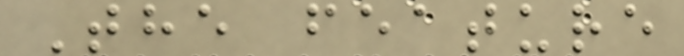The feature
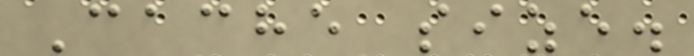Cache size.
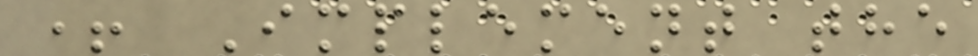+ Implement the
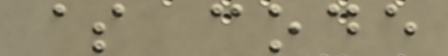$ code
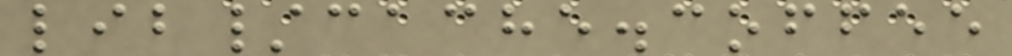lib/cache.coffee
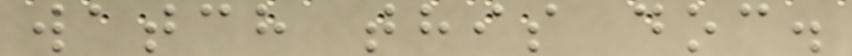watch this doc.
